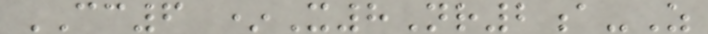CC6 *X8Nr2a-Z
